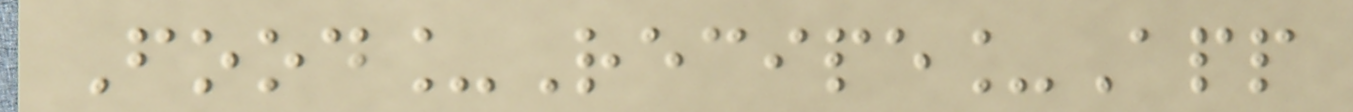Food_Recipe_App
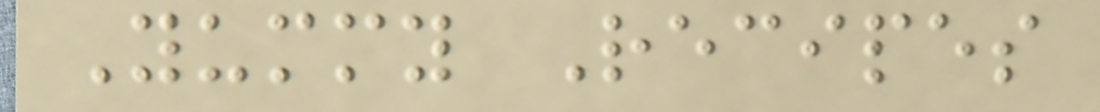Yummy Recipes
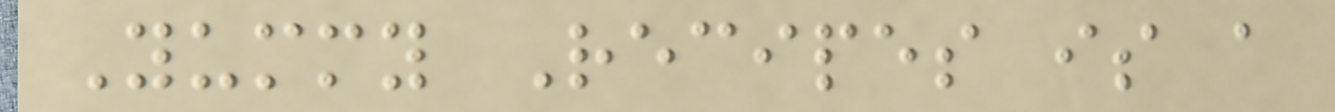Yummy Recipes is a
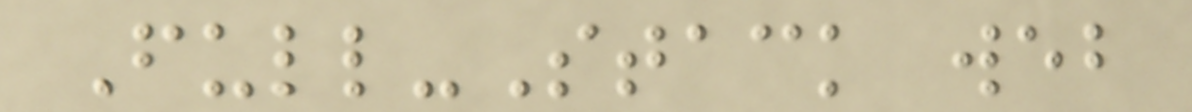Full-Stack web
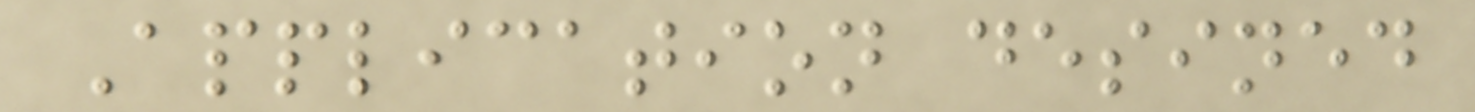Application desined
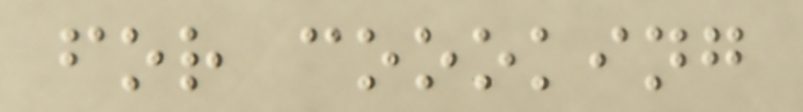for coooking
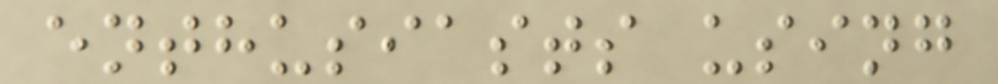enthusiasts using
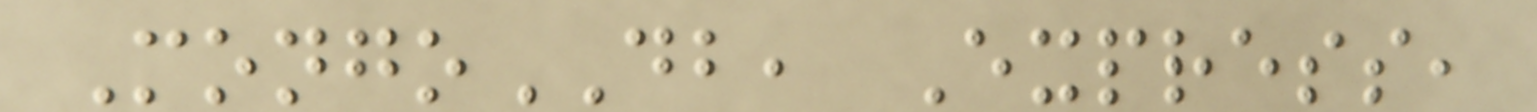MongoDB, Express,
